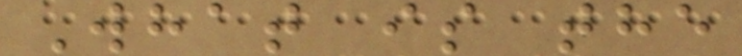What is the
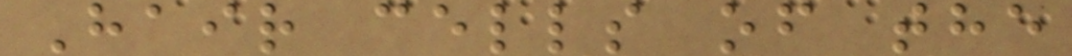Hair cells of the
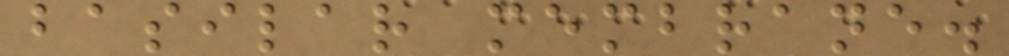basilar membrane.
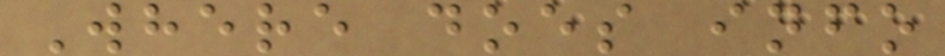Where does info
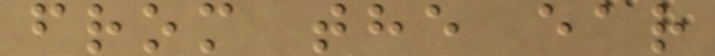from the ear
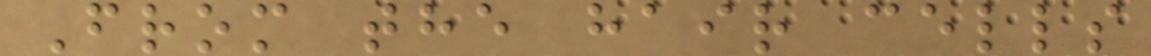From the hair cells
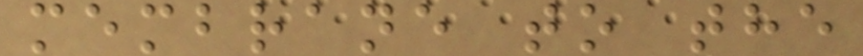membrane to the
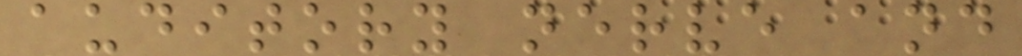auditory nerve and
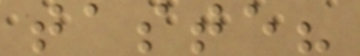taste?
